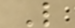L
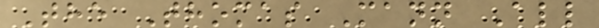The Thomas Mann All
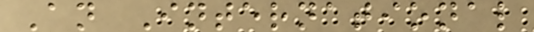An International
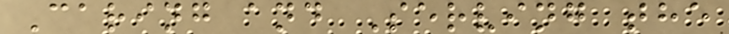Caring and Serving the
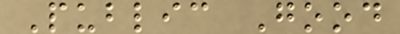Public Good
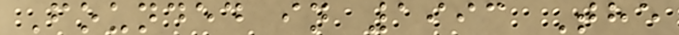Founded in 1993 The
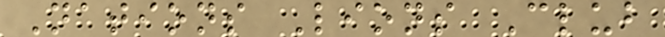Nations Lions Club
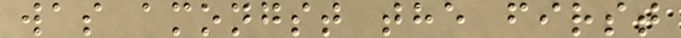was amongst the first
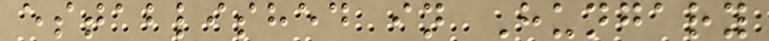established in Hungary
